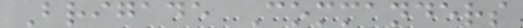Brigade Commanders
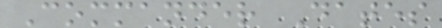Commander Dates
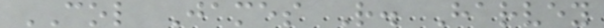COL James R. Harvey
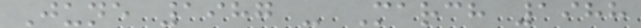June 1987 - March 1988
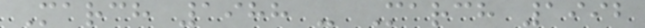March 1988 - March 1992
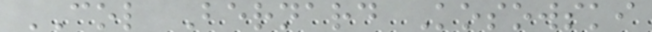COL Bernard Kosowski
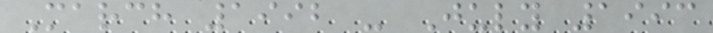March 1992 - July 1993
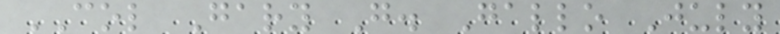COL Gary G. Gallo July
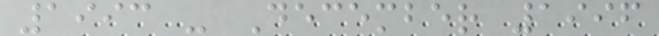1993 - December 1996
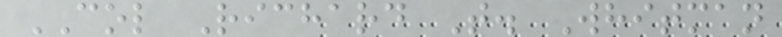COL Richard T. Whitman
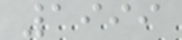1999
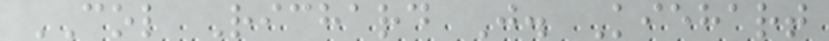COL Richard J. Kiehart
